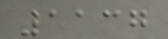1137
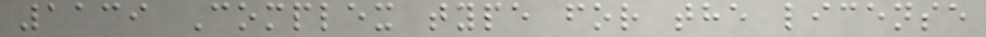1139 Complex type for the license
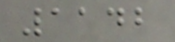1142
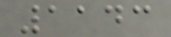1143
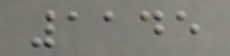1145
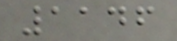1146
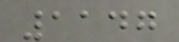1147
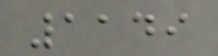1149
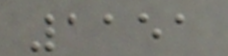1151
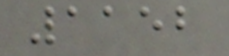1152
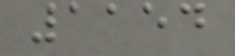1154
